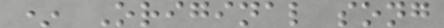* Original song
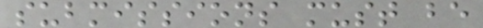submissions must be
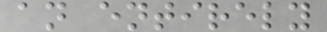an entirely
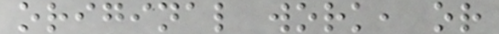original work, or
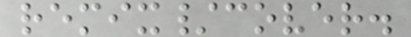remix/cover.
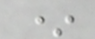*
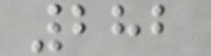282
